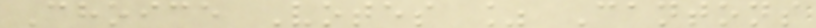Choice Votes % Cantons
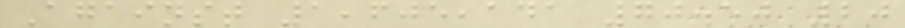Against 1,605,141 70.50 20
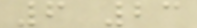6 23
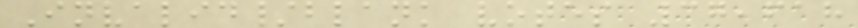Invalid/blank votes 37,618
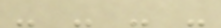- - - -
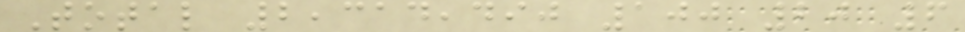Total 2,314,490 100 20 6
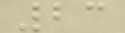23
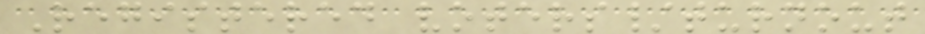Registered voters/turnout
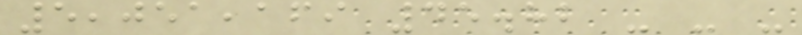5,051,169 45.82 - - -
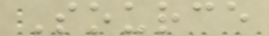Source
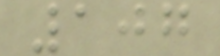107
